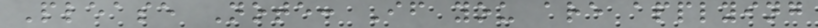Please Note: If you are applying
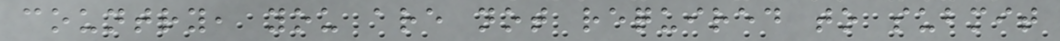country, you are not required to submit
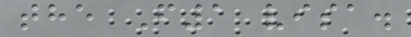the F1 visa.
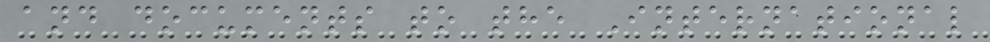and documents to the International
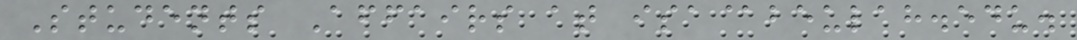Students Affairs at isa@beulah.edu.
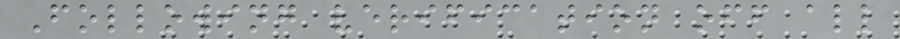Following verification off all
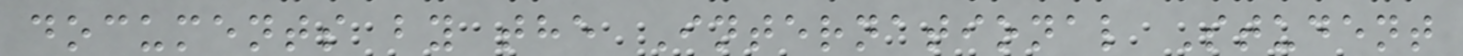documents by the International Student
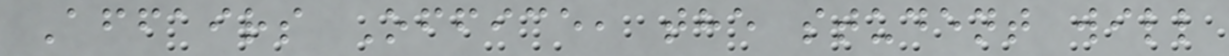Affairs Office, the student will
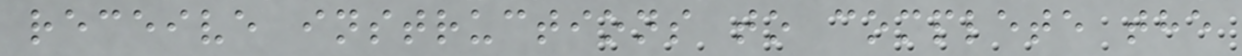receive instructions to complete the
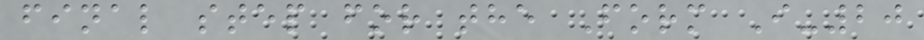final step for the Form I-20
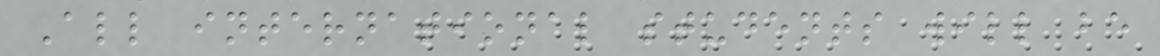All international students will be
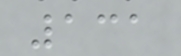131
